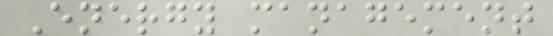Energy management
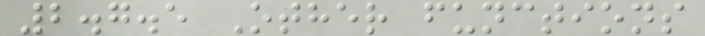2.7.5 Other functions
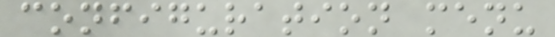configuration menu
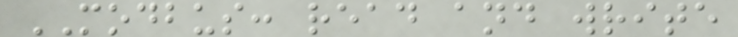MODBUS: read and write
